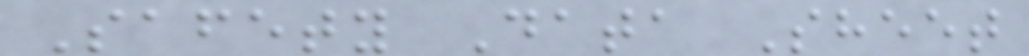Safety Data Sheet
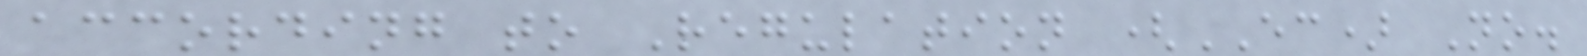according to Regulation (EC) No.
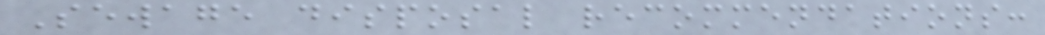Sewage disposal recommendations:
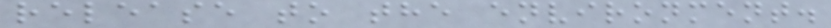release to the environment.
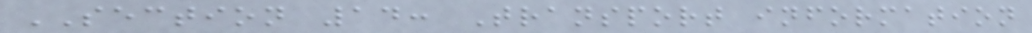SECTION 14: Transport information
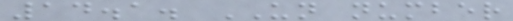14.1. UN number
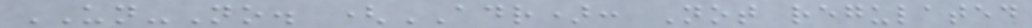UN-No. (ADR): Not regulated
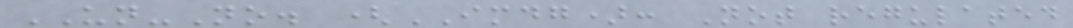UN-No. (IMDG): Not regulated
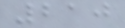210
